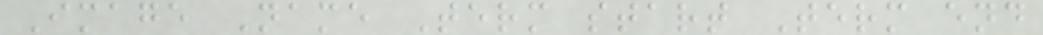Image Name Term start Term end
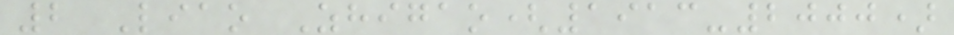2 Liao Zhigao(1913-2000)
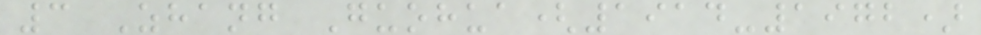3 Zhang Guohua(1914-1972)
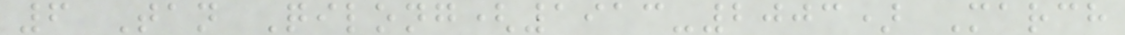6 Tan Qilong(1913-2003) March
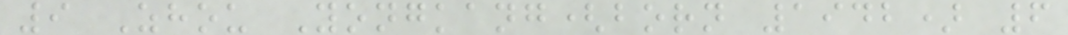9 Zhou Yongkang(born 1942) 6
